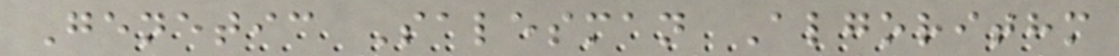Genetic Salesman Algorithm
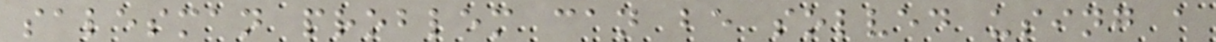salesman problem can be solved using a
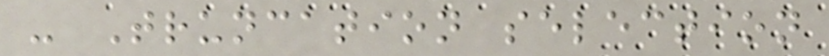- Truncation selection
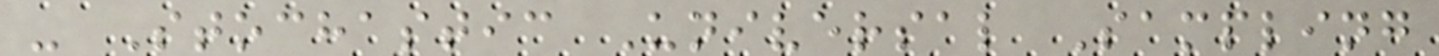- Stochastic Universal Sampling
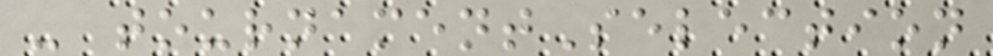- tournamentSelection
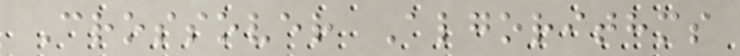Crossover Algorithms
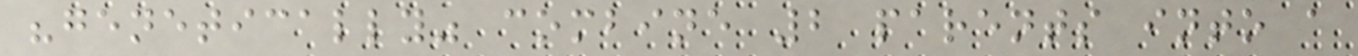"genetically" combine 2 parents into a
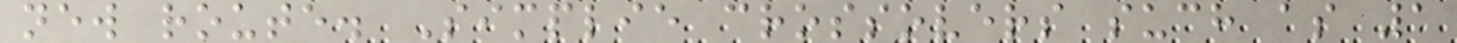new route. Simplie crossovers such as 1
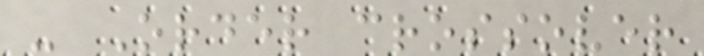- Order crossover
